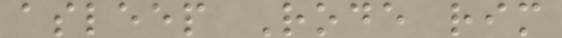asleep Rode rim
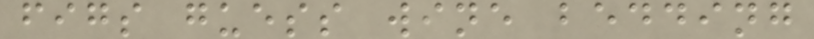figs guess wine bedding
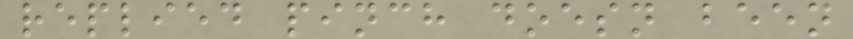replied pinch doesn been
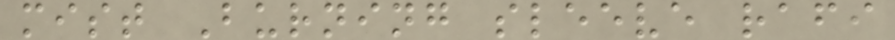mist Burning sleeve rafi
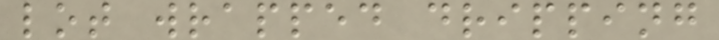lot wrapped dripping
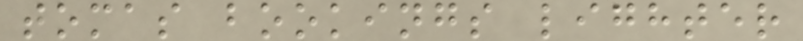tomas bookings lighter
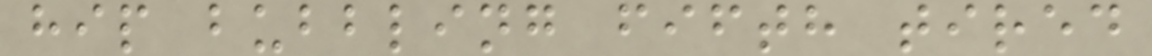hip bubbling fifth tired
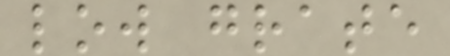low grate
